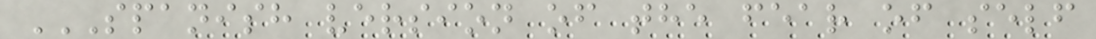SPANISH VERSION OF THE FEAR OF SELF
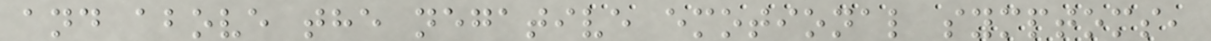and above the negative emotional symptoms,
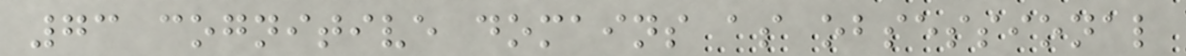73 cognitive domains as obsessional
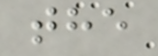the
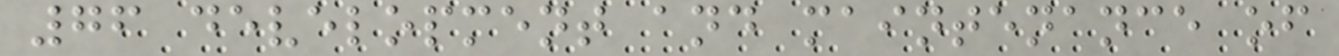76 development and maintenance of
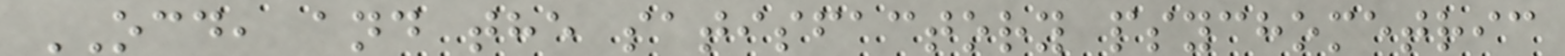OCD, and the satisfactory psychometric
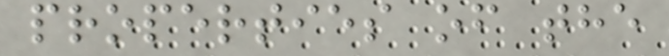properties of the
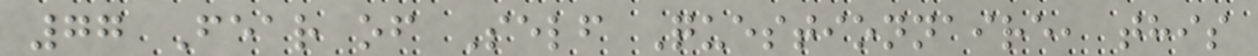77 Fear of Self Questionnaire, this
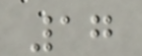17
